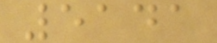5141
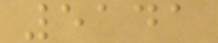5141
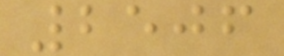2506
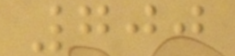700
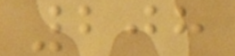208
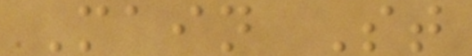Main St
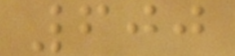600
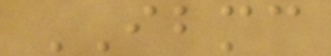IBMC
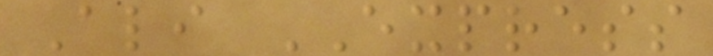Ali EXPRESS
